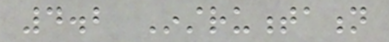4.2 Instrumentation
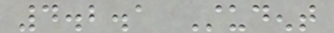4.2.1 Student
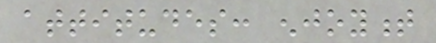attitudes: enjoyment
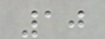10
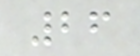26
